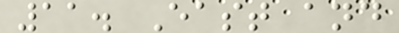11. East and
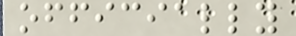officially
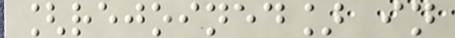[rejoined] in
